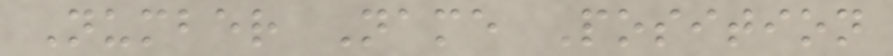Number Name Position
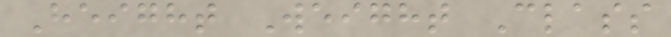Height Weight Class
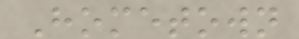Hometown
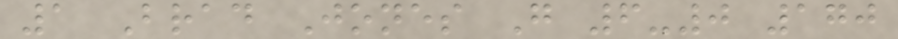1 Brad Jones G 6-0 170
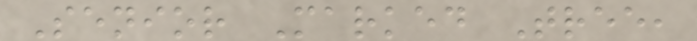Senior Marked Tree,
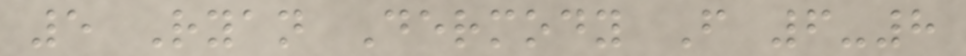5 Ryan Dermody F 6-8
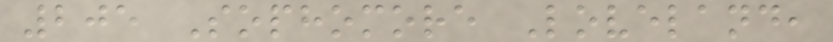205 Sophomore Loveland,
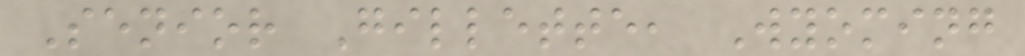Senior Gillette, Wyoming
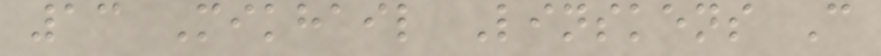13 Mikhail Linskens C
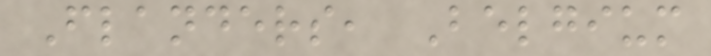Flanders, Belgium
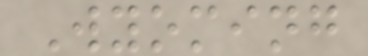Wyoming
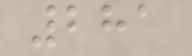281
